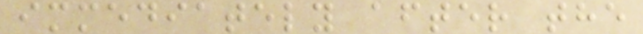immediately after the
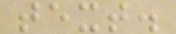text.
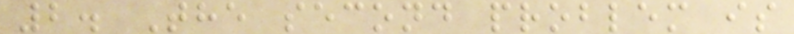2. The second problem is
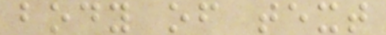body of text
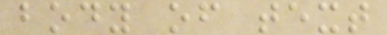body of text
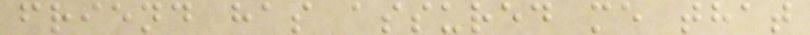friend has assured me that
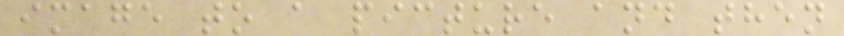image to a picture and then
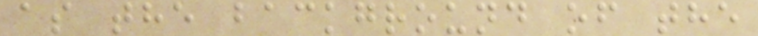as the background of the
